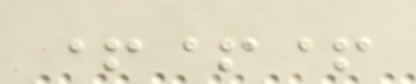+++
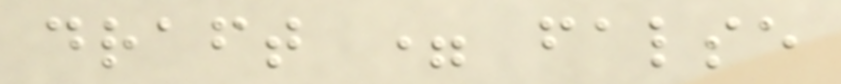draft = false
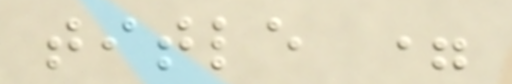title =
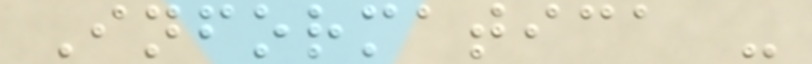Informatica -
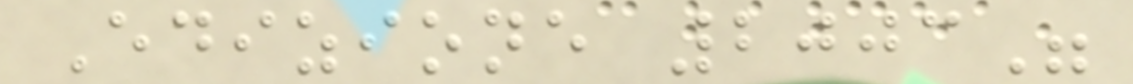Edizione 2003"
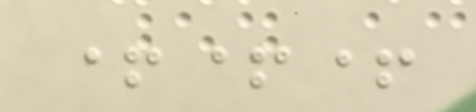+++
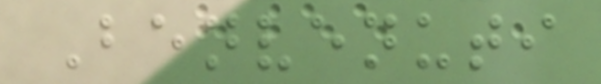Benvenuti
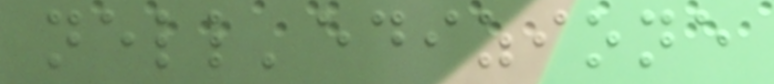nell'edizione
